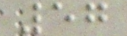57
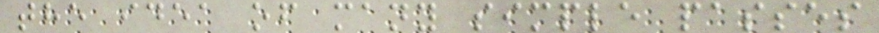the idea of many simple passes
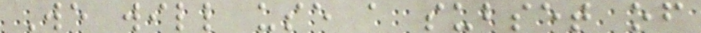We will use a subset of
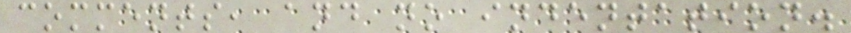comments, and no indentation.
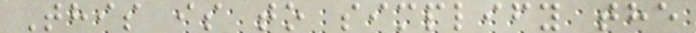This is to simplify the
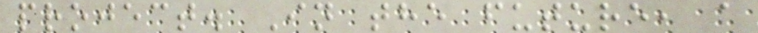project. In the future, a
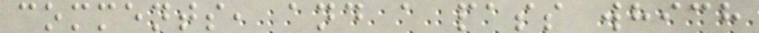comments, and a pass which
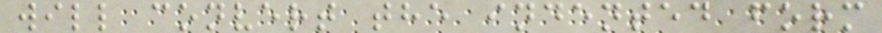will convert the indented form
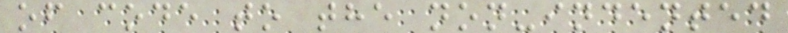of code to the non-indented
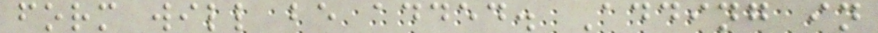form will be added. Adding in
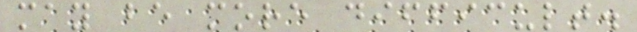may be more difficult.
